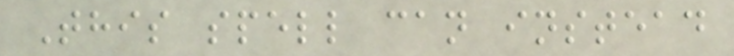This spell can instead
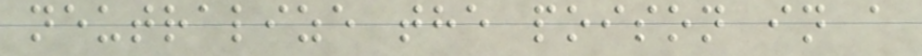neutralize the poison in a
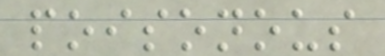poisonous
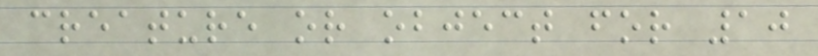creature or object for 10
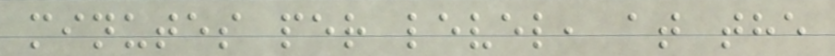minutes per level, at the
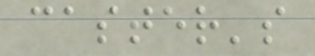caster's
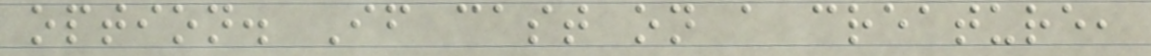option. If cast on a creature,
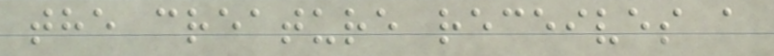the creature receives a
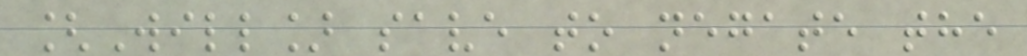[Will] save to negate the
